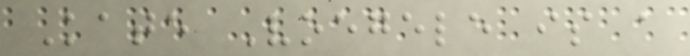Kate Voegele is a
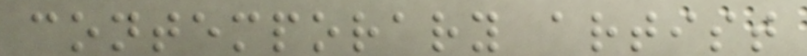contemporary artist
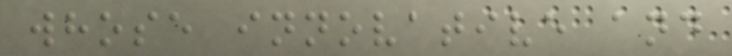whose innovative and
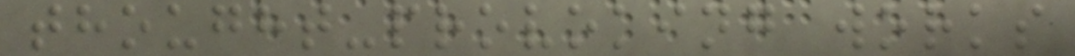thought-provoking works
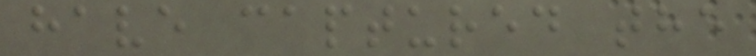have captured the
